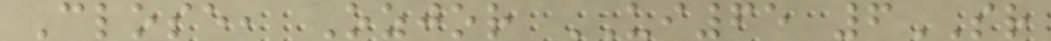Close, Ozjor UI65 6SR
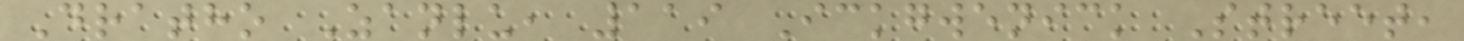Dratho Zanlu, 119 Ickgwenick Street,
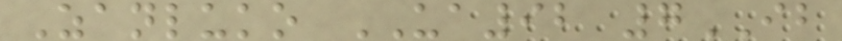Zanluko UA92 7IB
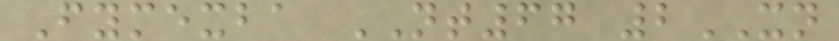Fymexba NT67 2XN
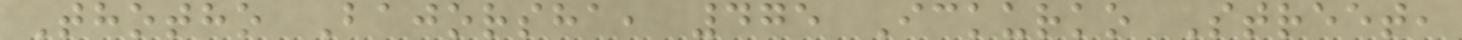Thotho Bajorsha, 475 Ickurko Street,
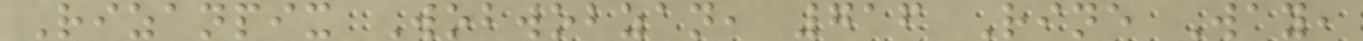Rizanpix Wobwobzan, 716 Rine Way,
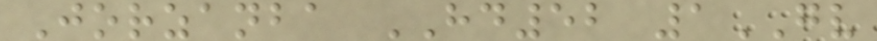Jorzanba HD52 1GV
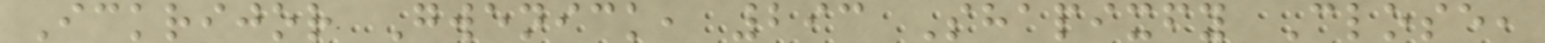Ickrijor Gwenick, 293 Shapixfy Close,
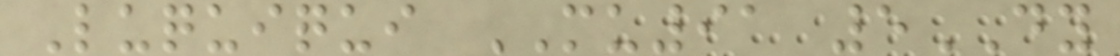Luquiqui MU91 5DY
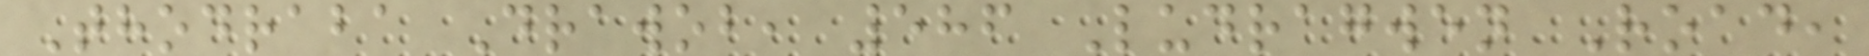Thodraba Drawob, 586 Ludragwen Road,
